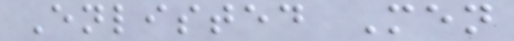Enlisted Men
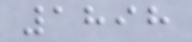1898
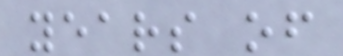years of
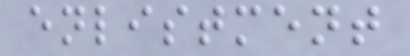enlistment
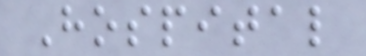Hospital
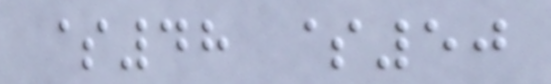$48 $50
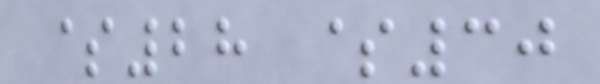$28 $30
